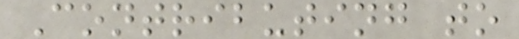Contributing to
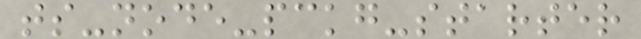ts-node-pckg-starter
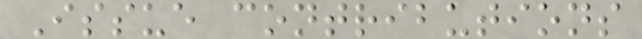Issue contributions
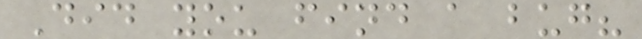Did you find a bug?
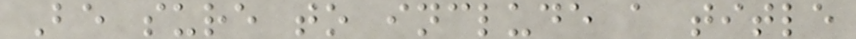Be sure to include a title
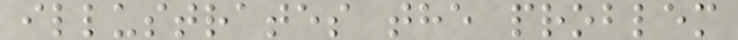illustrates the problem
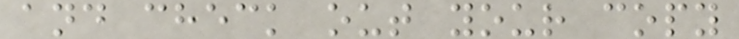and check out your copy
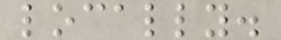locally.
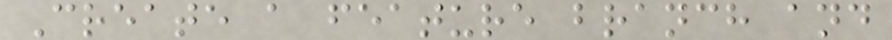Create a feature branch and
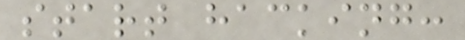start hacking:
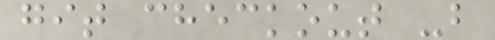git checkout -b
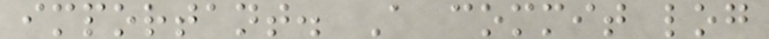important. A commit log
